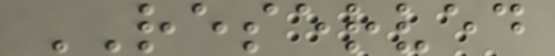RESERVED
